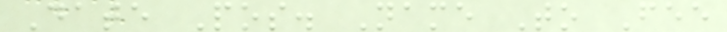Date Pos. Name To Fee
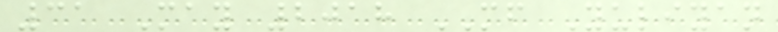31 May 2018 MF Yuliyan
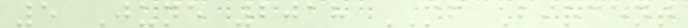5 June 2018 MF Bircent
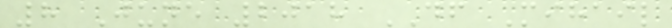8 June 2018 DF Mihail
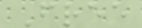Free
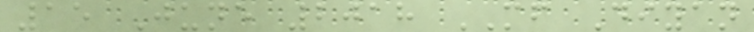15 June 2018 MF Diyan
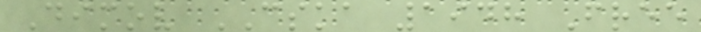Dimov CSKA 1948 Free
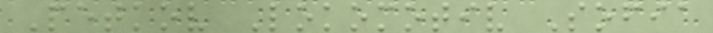Petkov Lokomotiv Sofia
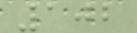102
